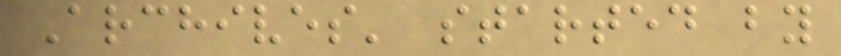Archives' started by
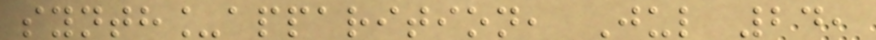synth_apparition, Jul 24,
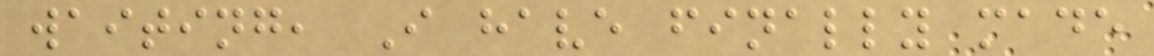waiting, I have finally made
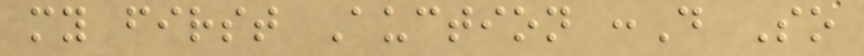my first Auction :D So
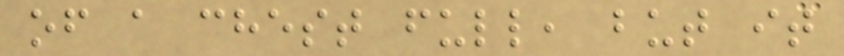of a chest full, but it
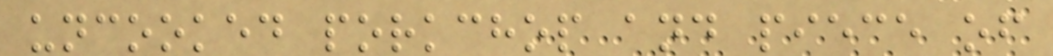uncooked porkchop and piece of
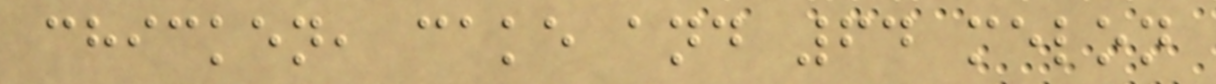chicken, cake and 64 melon
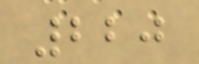220
